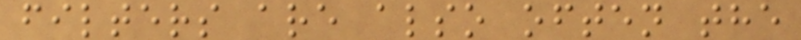filters are also often the
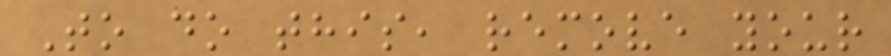To do this, remove your
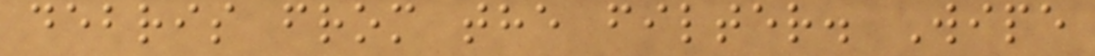debris from the filter. Wipe
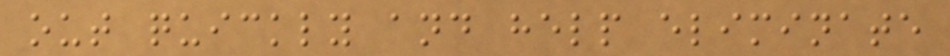out quickly and help eliminate
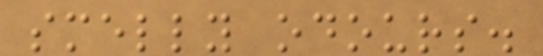smelly odours.
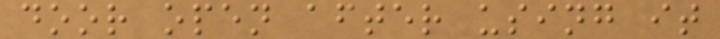door open after using it
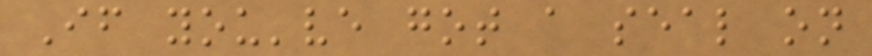If you've got a seal on
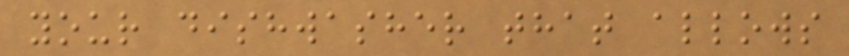your dishwasher that allows
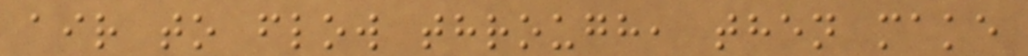air to flow through, then make
